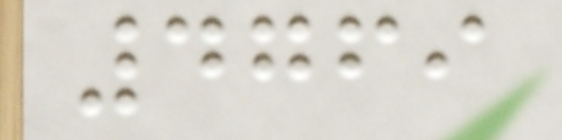4769
